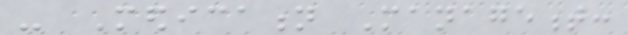- Medication Management:
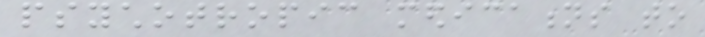psychotropic medications to
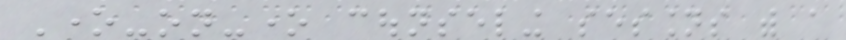One-on-one counseling sessions with a
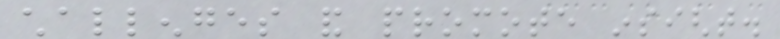challenges and promote insight.
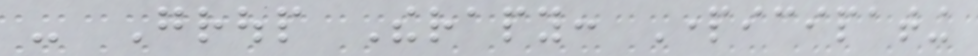- Group Therapy: Participating
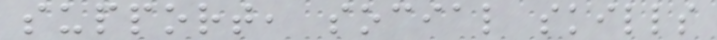support, social skills
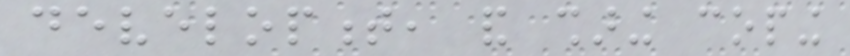development, and sharing coping
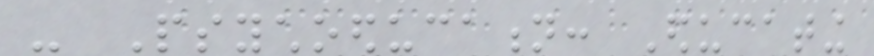- Psychoeducation: Educating
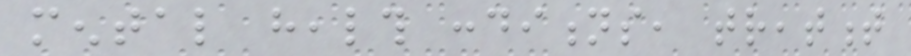mental health conditions, treatment
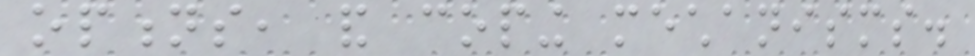options, and coping mechanisms.
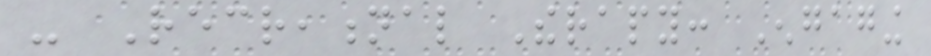- Recreational Therapy: Engaging
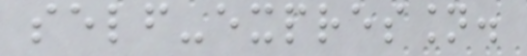self-expression.
